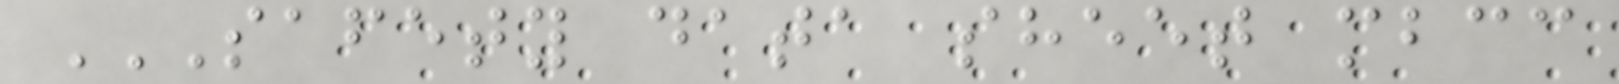SAFETY DATA SHEET MBCC
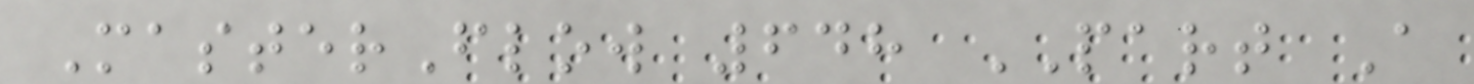MasterFlow 648 PART A
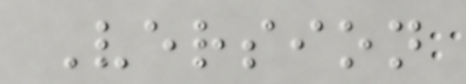Version
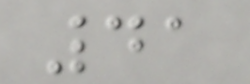41
